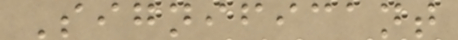Significant
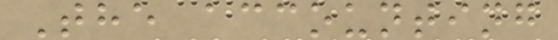The accounting
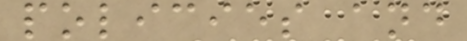policies and
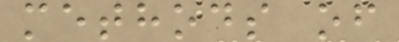methods of
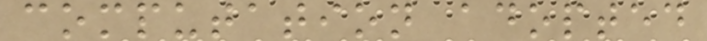computation adopted
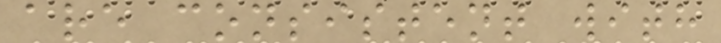are consistent with
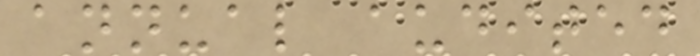annual audited
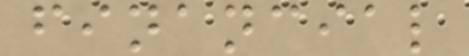financial
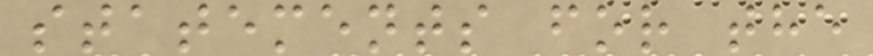statements for the
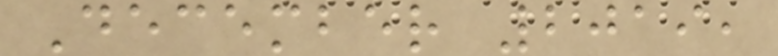December 2019,
